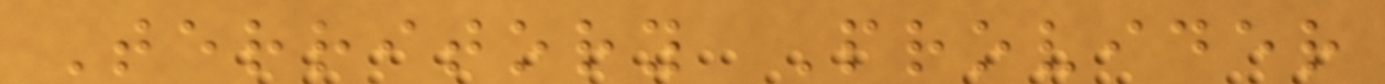Territory Provider
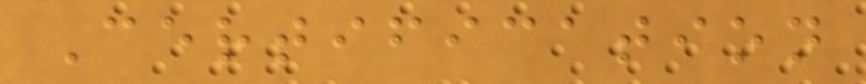Certification
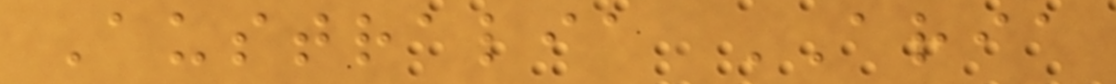Australia ARIA
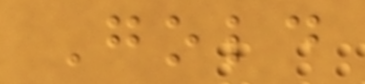Gold
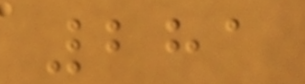281
